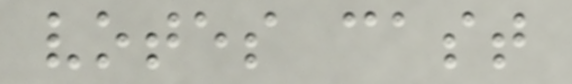votes cast
